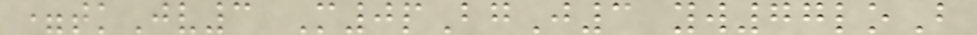=tkJv3 M0pBgJ3 yw77loB
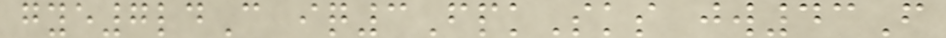gye7ldC iq3FpkSks jw43F
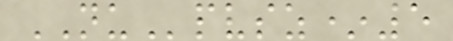NUpvsz*5
